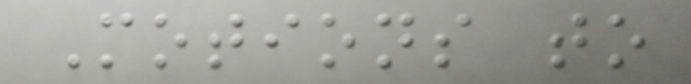Motions to
